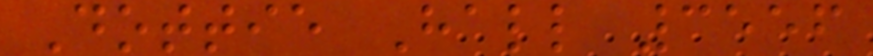Dottie Hall 3556
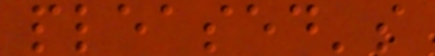pleased's
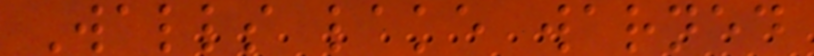Walls lake warned
